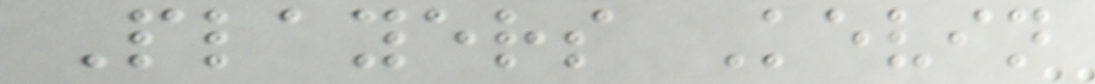Players Kevin
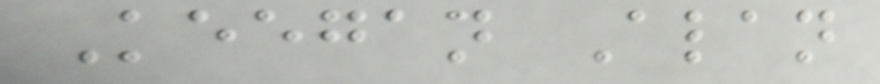Keegan Alan
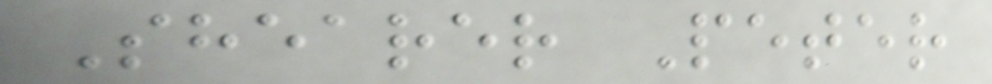Shearer Peter
